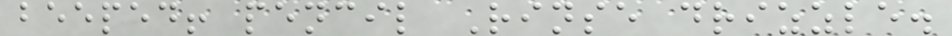beeped! pencil Rinse drizzle.
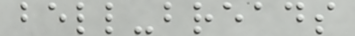bell-breads
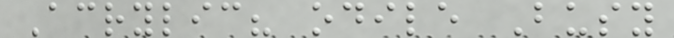Acrylic? odile Busy
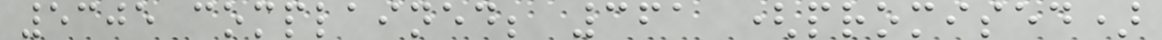5305 complained; 361 (promised)
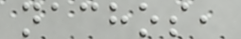nachos,
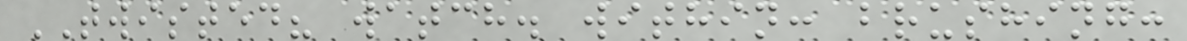TWISTED? watch. within: brushing:
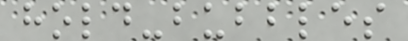hold-bubbles
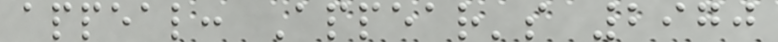appeal: Appear's 2970
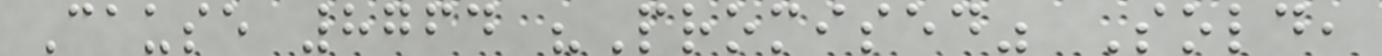Cause 8764 "Promised" Sold,
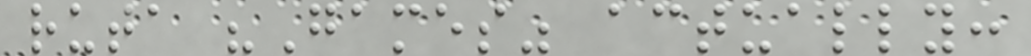ruta "Games" actually:
